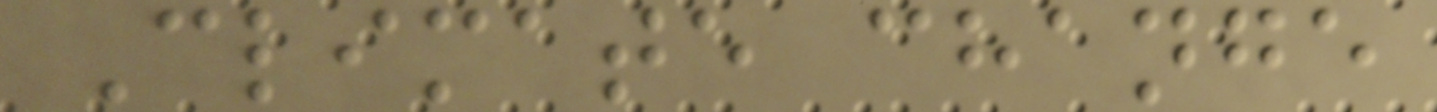Climate change
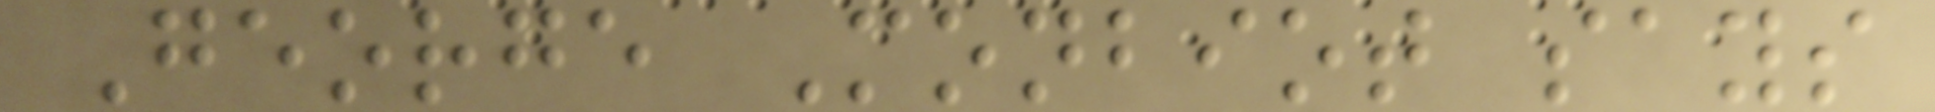George Monbiot says
